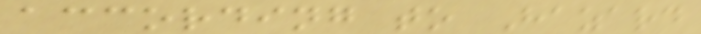according to Hazard
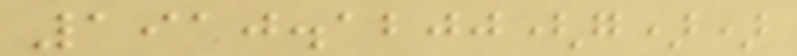1910.1200(g))
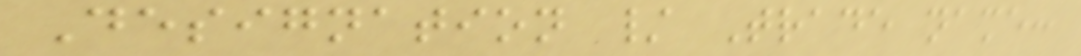Designation / Trade name:
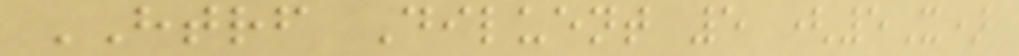HTRF Diluent 5 (5X)
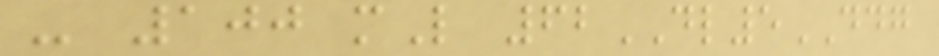- 100 mL 62DL5DDG
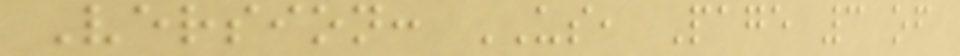Version: US, Page 3 of
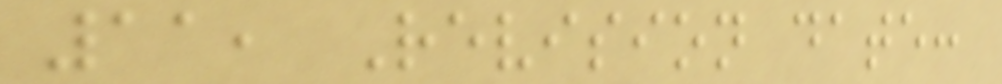11, Revision date:
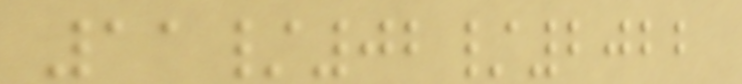11/02/2022
